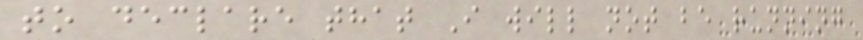to declare that I will not be running
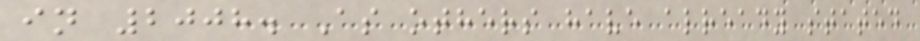in 2008. As others have already stated
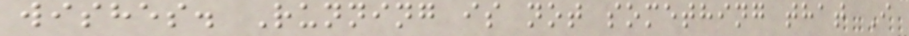wishes. Running is not something that I
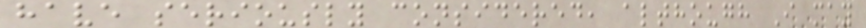have seriously considered, although I may
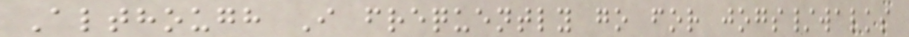Although I frequently go for jogs/walks
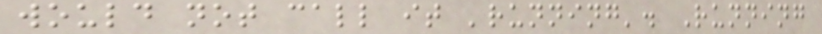would not call it 'running'. Running
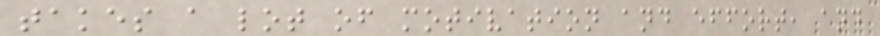takes a lot of motivation and effort, and
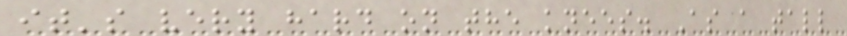it's very hard on the knees. As a tall
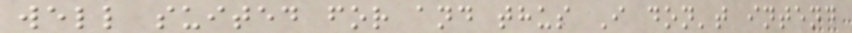well suited for and thus I don't intend
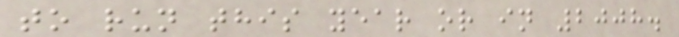to run this year or in 2008.
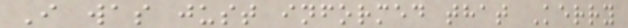I was just informed that Kerry
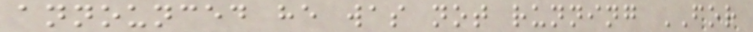announced he was not running FOR
